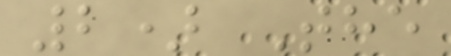2) The
